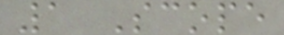1 Scope
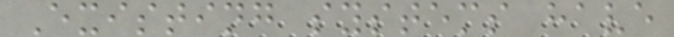Existing systems have
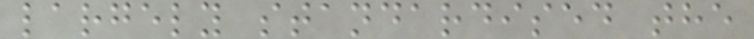largely standardised the
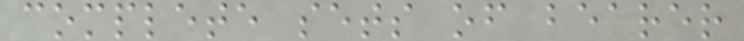complete sets of bearer
